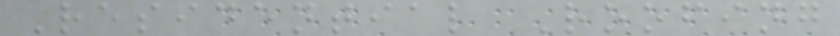Residential Roofing
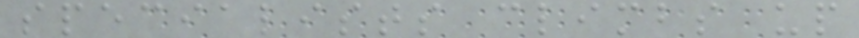specialists climbs up
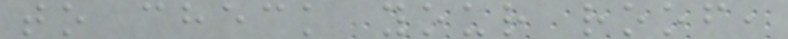to check your roof,
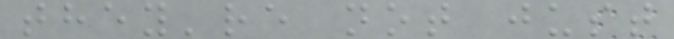they're not just
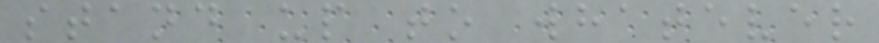stand up to whatever
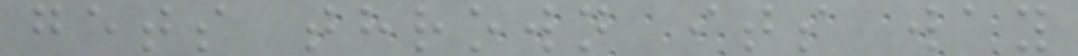gets thrown its way
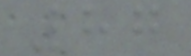87
